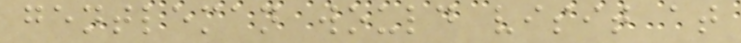gentleman would visit at
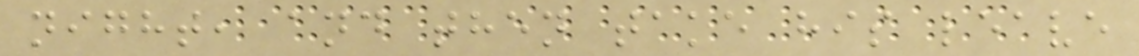night, and then take his leave
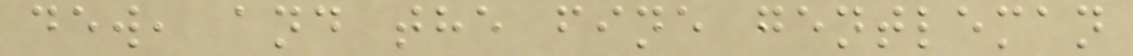dew, and the fine gentleman
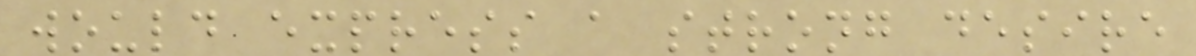would express a strong desire
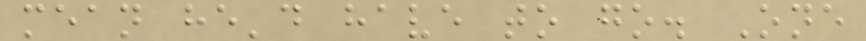mean he'd have to go. One
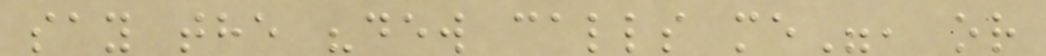say the "dew calls me", or
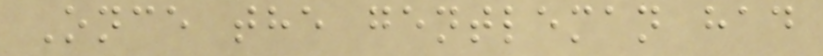Once the gentleman had
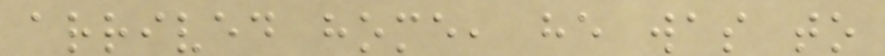arrived home, he was to
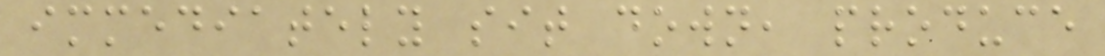immediately sit down, produce
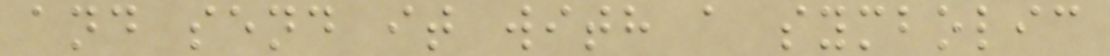and send it with a symbolic
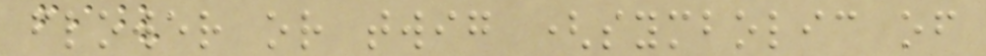flower or twig (symbolic of
